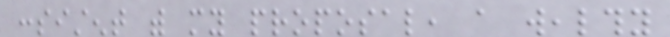consistent with my proposal, a wealthy
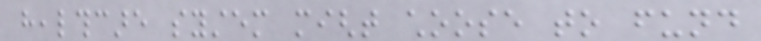healthcare system might choose to fund
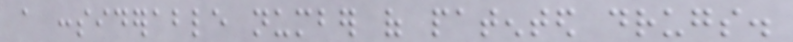a considerable number of patented drugs.
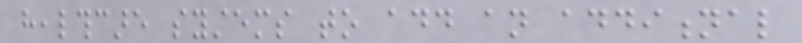healthcare systems to add an additional
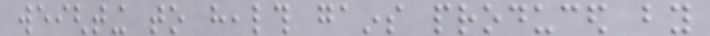weighting to health gains produced by
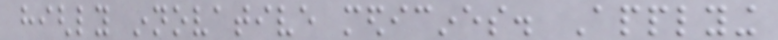highly innovative medicines. Applying
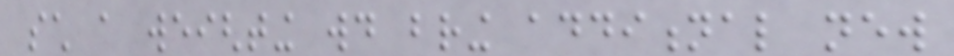such a weighting would bring additional new
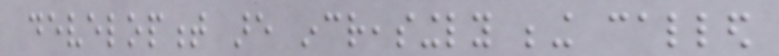development are increasingly being called
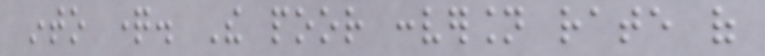into question. The poor conversion rate of
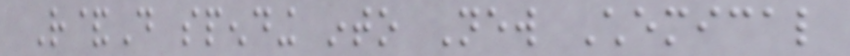R&D spending into New Chemical
